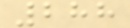288
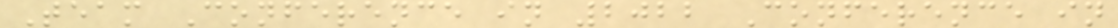Team Conference in 2022 Conference in
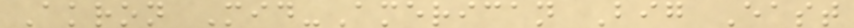Akron Mid-American Big East
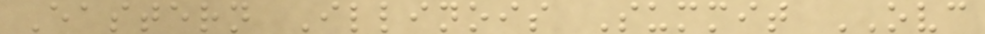Eastern Illinois Summit OVC
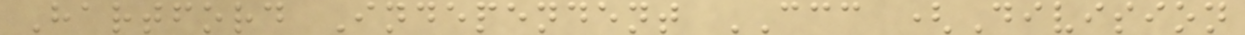Hartford Independent CCC (Division
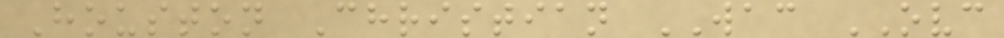Houston Christian WAC OVC
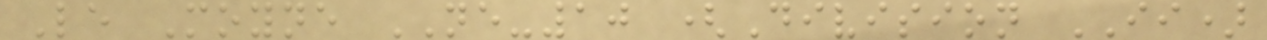Le Moyne NE-10 (Division II)
